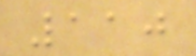110
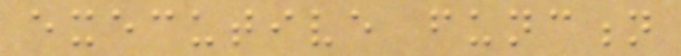executive function
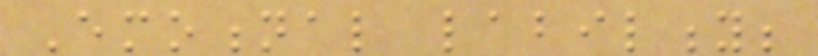Emotional lability;
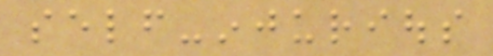self-injurious
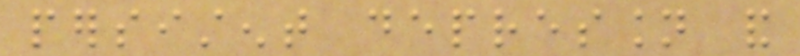persistent depression and
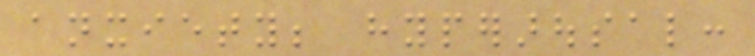anxiety; hyperarousal:
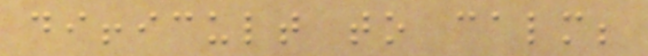difficult to calm;
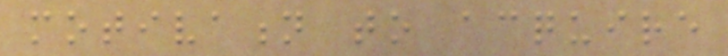motivation to acquire
